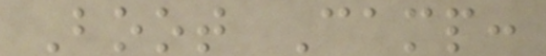Boot Camp:
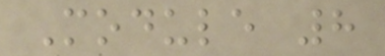Module 8
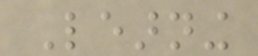Learning
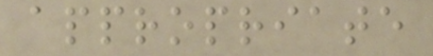appropriate
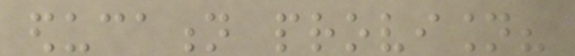education provision?
